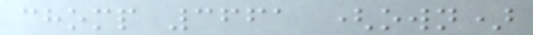chomp 3661 (own)
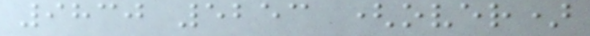9830 5253 (over)
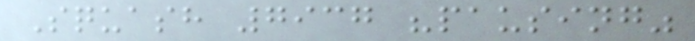Squash 7937 "pausing"
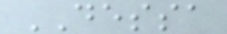DESSA
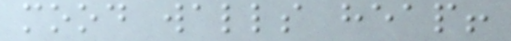mood walls heap!
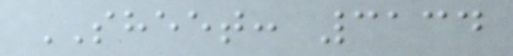SHEET: 3134
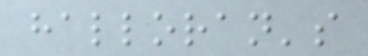halloran's
